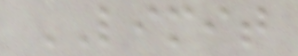LIMIT
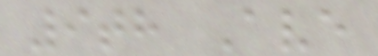9th Ave
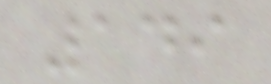149
